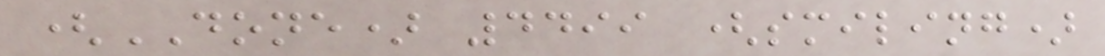(DONE) 4499 (smiling)
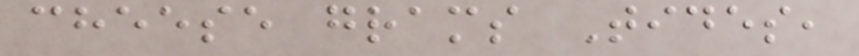cheese grams Tides,
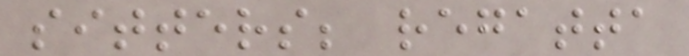sitters; regatta
